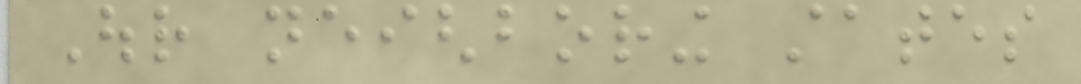Our neighboring states
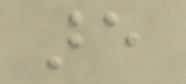are
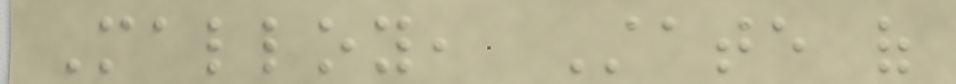Malloy, State of
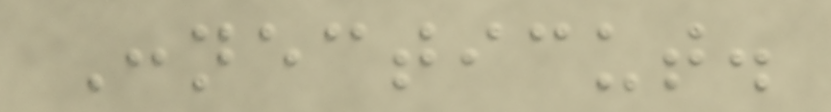Connecticut.
